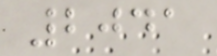2041
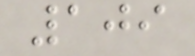109
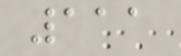111
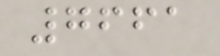7661
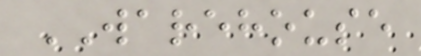WAREHOUSE
